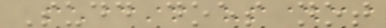Sudd does not
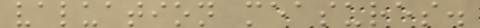valuation measures.
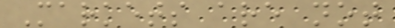Markets are not
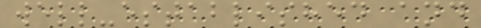well-established and
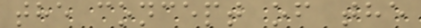the concept of the
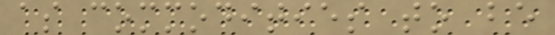as commodities to be
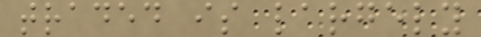traded is largely
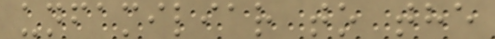unfamiliar to the
